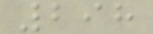298
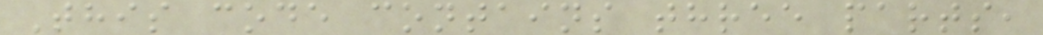This code contains three parts,
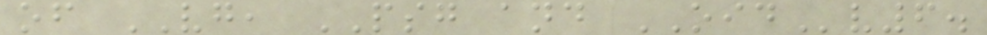of VG, PSG and OIDv6.
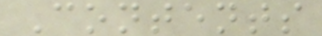Contents
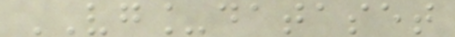VG_dataset
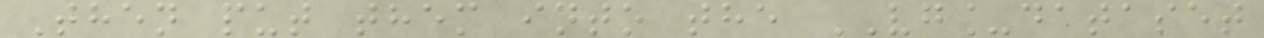Then put them into the VG_dataset
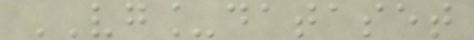VG_dataset
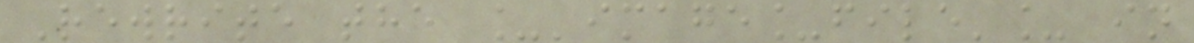Rewrite the _'image_file'_ in
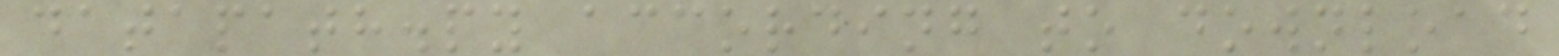datapath.py according to download
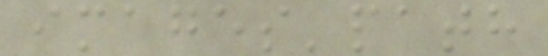images'path
